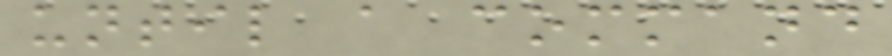until a command
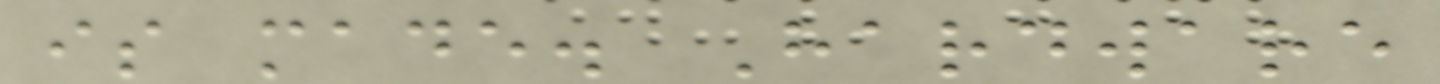is made. Hardware
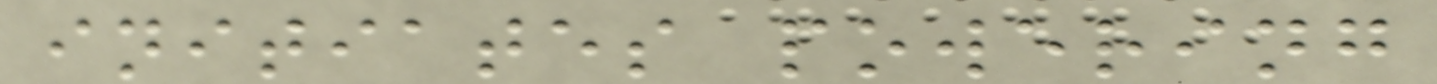initiates powering
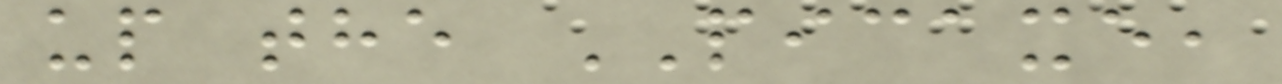up the PICAXE,
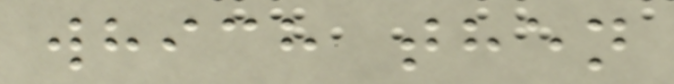which then
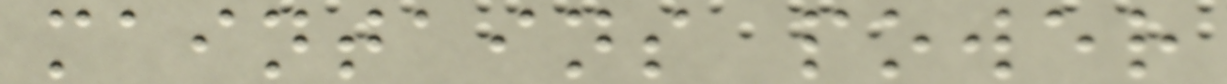maintains power
